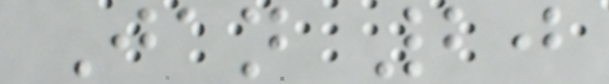Jan 20
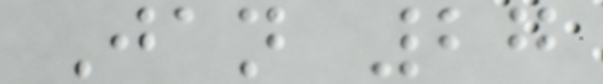Jan 27
